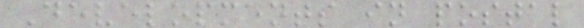Developments in postal
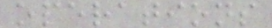operations
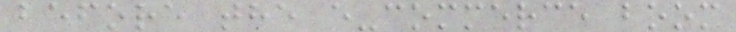before the e-commerce boom
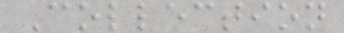Collection
